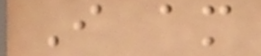I am
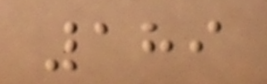189
